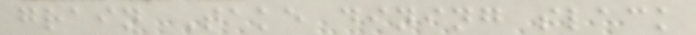grain Take dining slack
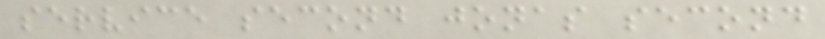service second jonas second
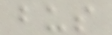bus
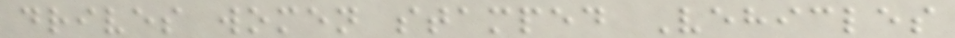drives women stamped Vehicles
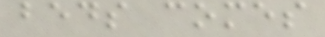beds comes
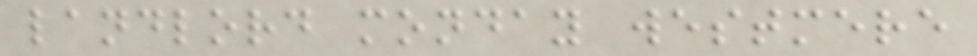landlord monday westmere
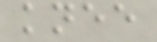knee
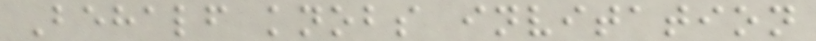Behalf knobs invitation
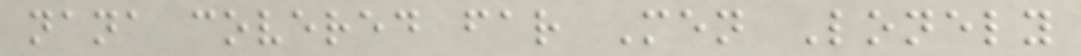nana covered far Men Lonely
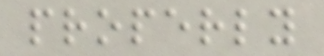properly
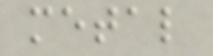metal
